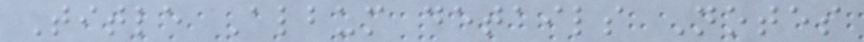Title Album details Notes
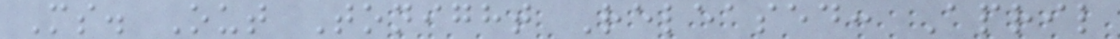Ms. Out Tonight Released: April
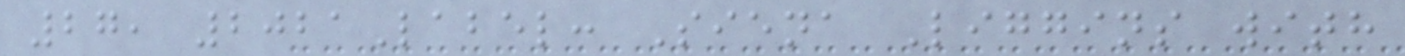27, 2021Label: Siena Liggins with
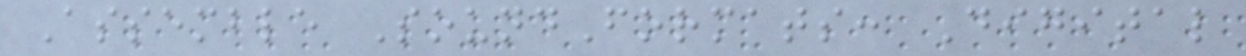Assemble SoundFormats: Digital
